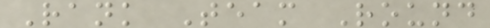Rank Team Round
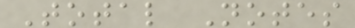Total Notes
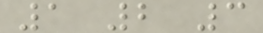1 2 3
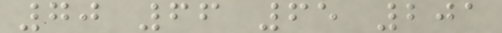70 66 65 201
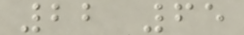22 65
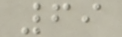69
